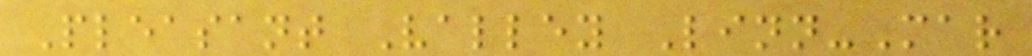Pleasant Valley Linn-Mar
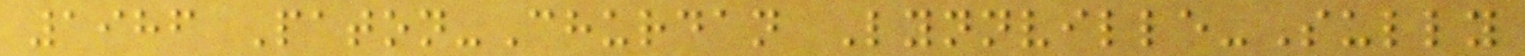1986 Paton-Churdan Lynnville-Sully
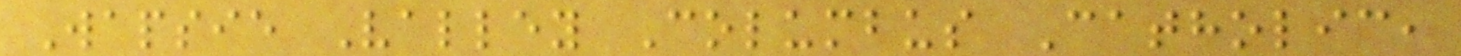Wapsie Valley Columbus Catholic,
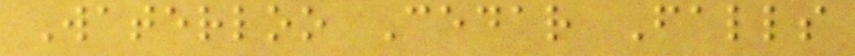Waterloo Cedar Falls
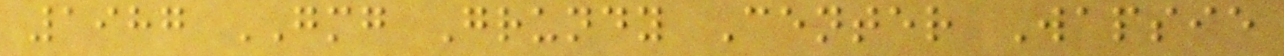1987 GMG Grundy Center Wapsie
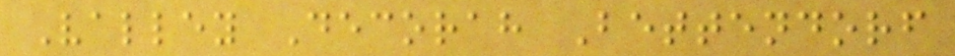Valley Decorah Bettendorf
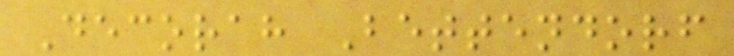Decorah Bettendorf
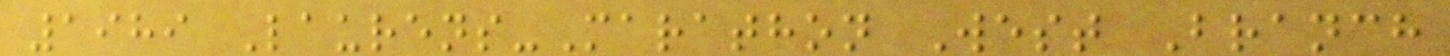1989 Laurens-Marathon West Branch
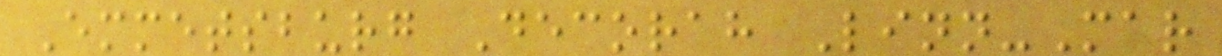Emmetsburg Decorah Linn-Mar
